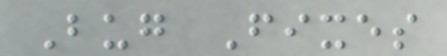Bug Fixes
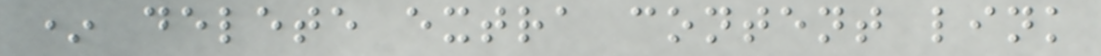* delete extra content link
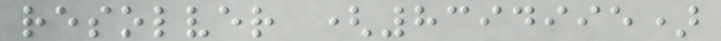resolver (8394995)
